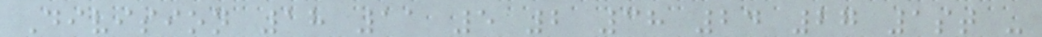Division 18 11 5 2 38 24 27 1st -
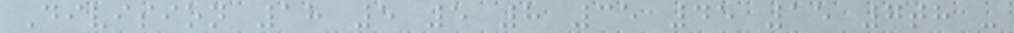Division 18 5 5 8 35 45 15 7th -
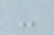-
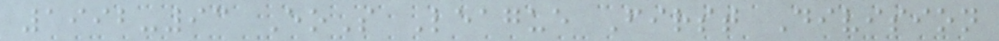1992-93 EoS League First Division
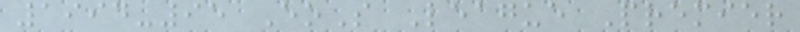1994-95 EoS League Premier
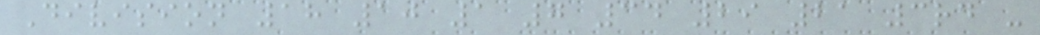Division 18 10 1 7 34 29 21 3rd -
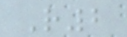R2
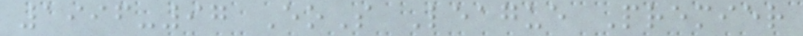1996-97 EoS League Premier
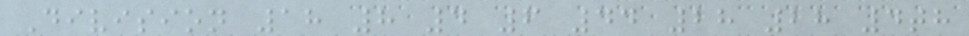Division 18 8 4 6 44 28 28 4th
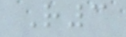R3
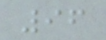96
